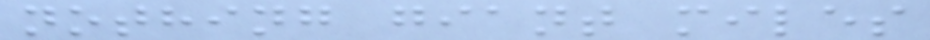nothing giant miles
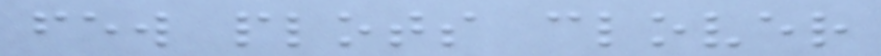few plots clover
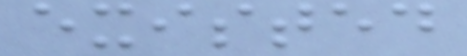existed
